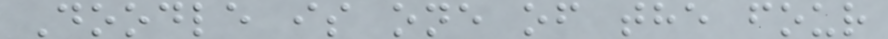Doodle is one of the four
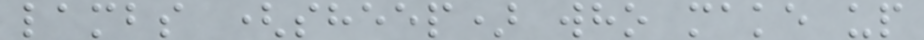lambs (sheep) who make up
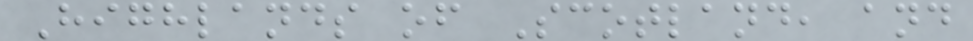Highlands of Scotland, and
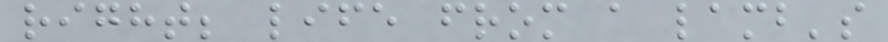right; life from a lamb's
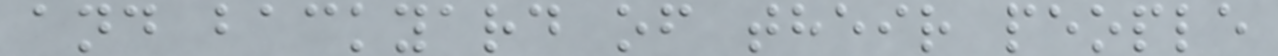and backyard of their people
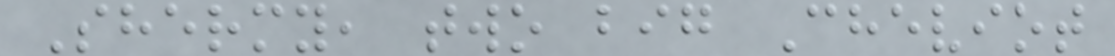Shermy, two big Cheviot
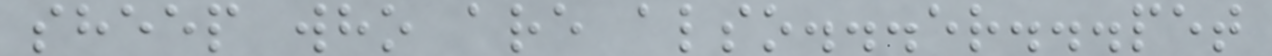sheep who are also...er...pet
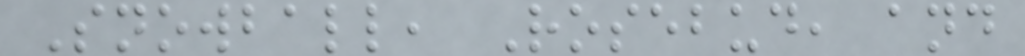Snowball, Rosebud, and
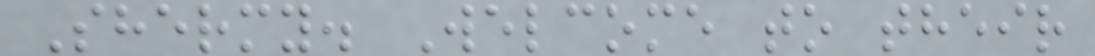Shermy. Welcome to their
